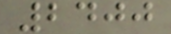2400
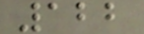122
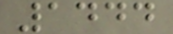1444
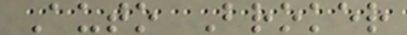Auto Broker
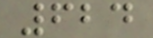624
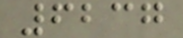6237
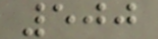500
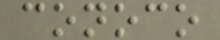conoco
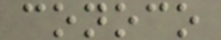conoco
